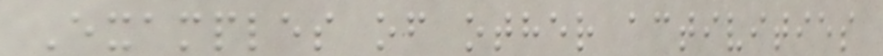Examples of other activities
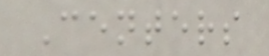Centers
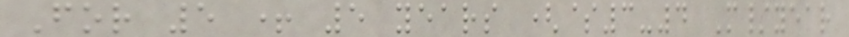For 5 + 5 years ($3-4 M/year
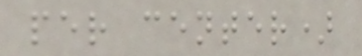per center)
